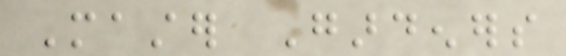Master Gardeners
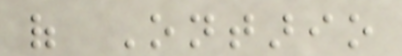of Ontario
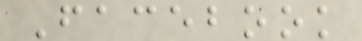Facebook
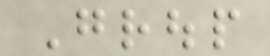Group
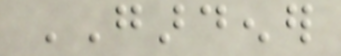GARDENER
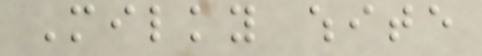Milky white
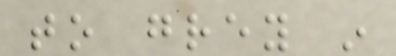to grey in
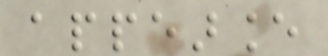appearance
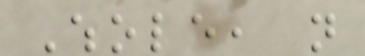Whole, not
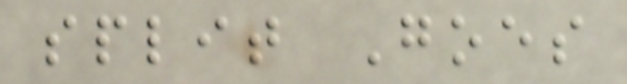split Goes
